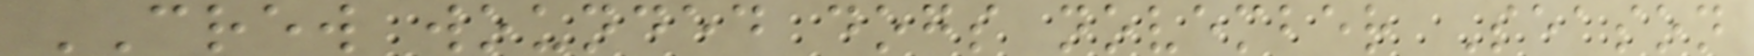CREW wounded dogs november Season
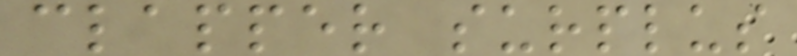clapper surplus
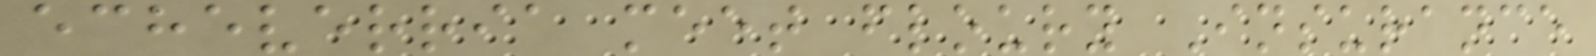echeverria meet floury Insurance
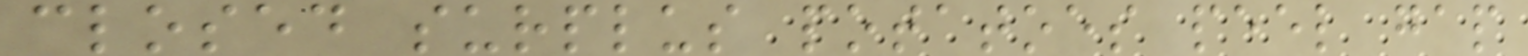closed surplus potatoes peel gap
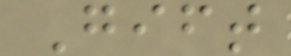Gift
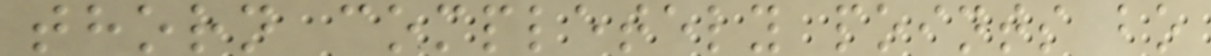thorn completely points bo
